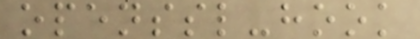openssl-hook
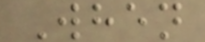When
